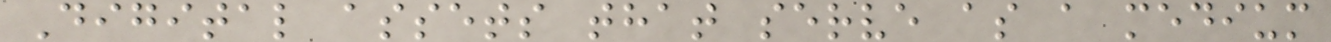Digital assets that serve as a medium
